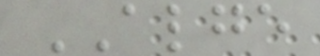ALGE
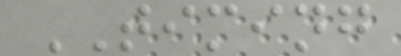TIMING
